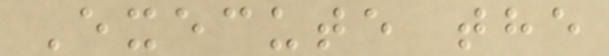Execute the
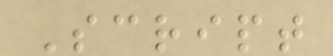Script
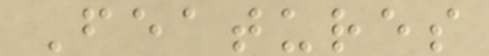Features
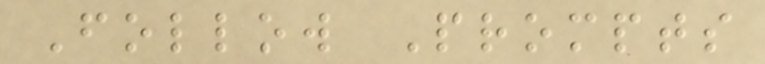Follow Prompts
